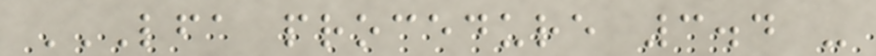LFA PROCEDURE 3.4 -
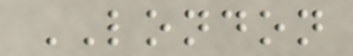LONDON
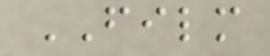FILM
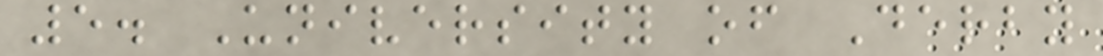5. University of Derby
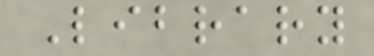Library
